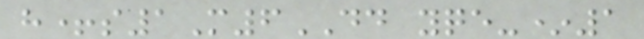h+s1M6DD yqe-*1
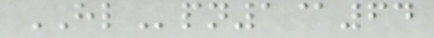HLpn1@64
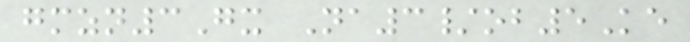gmzn3Gx Na3/ob5Ke
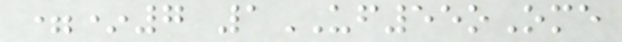=*7 1UF55oOme
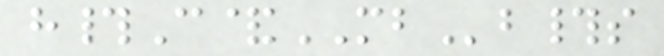h#C&MBb#s
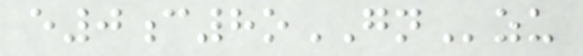e0c8oGNzu
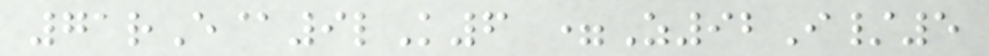71rE@9lK6 =Z92I/5
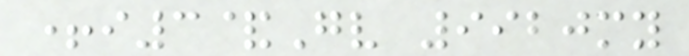+i3&Gv 9920my
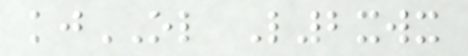kjOL L2xwx
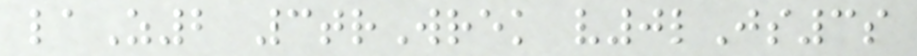laZ2 3trWrek v0lJs3s
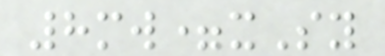8mw=xSy
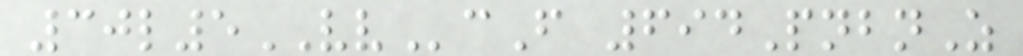30l5VVcF 694PnbnZ
